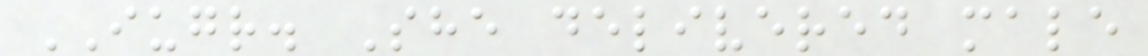IUGR. She delivered male
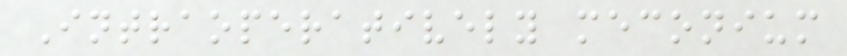Intraoperatively meconium
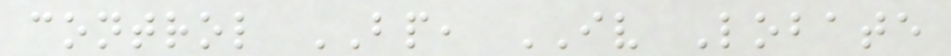control BP, IV Lobate
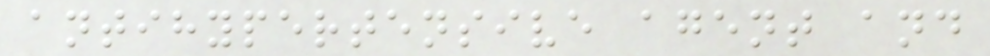antihypertensive agent and
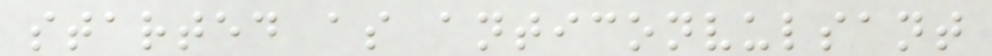started as anticonvulsant
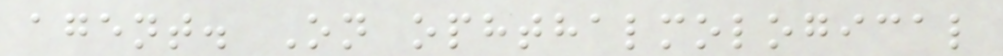agent. On ophthalmological
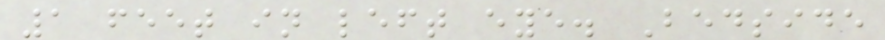1 feet in left eye. Bedside
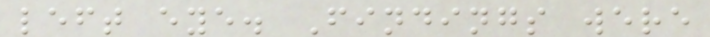left eye. Findings were
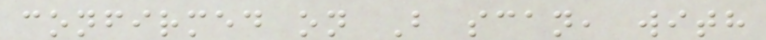confirmed on B scan, with
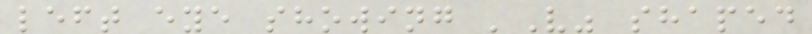left eye showing 'V" shaped
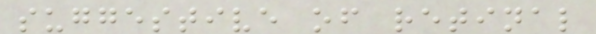suggestive of retinal
